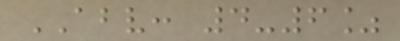ABV: 4-6%
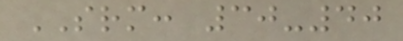SRM: 30-40
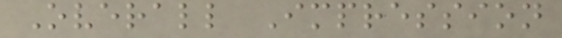Overall Impression
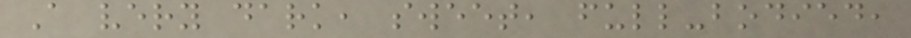A very dark, sweet, full-bodied,
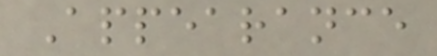Appearance
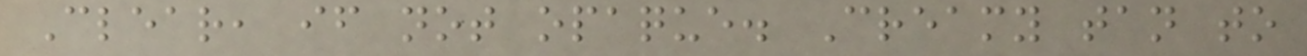Clear, if not opaque. Creamy tan to
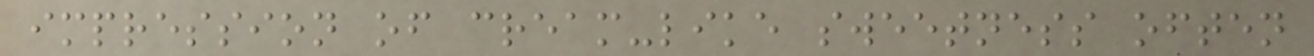impression of cream-like sweetness often
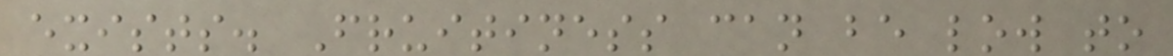exists. Fruitiness can be low to
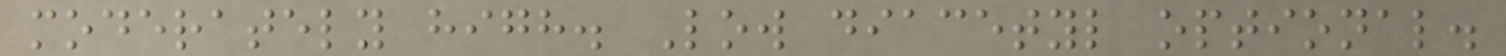moderately high. Low diacetyl optional.
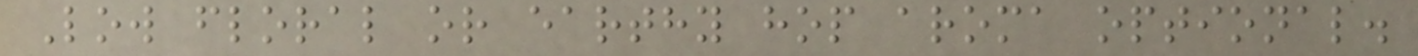Low floral or earthy hop aroma optional.
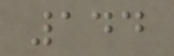144
